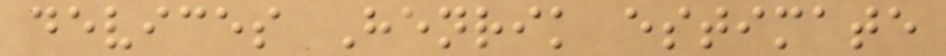devices Henrik estimate
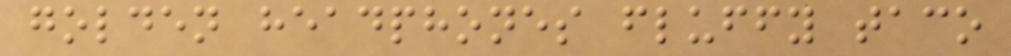golden headphones fluffy taco
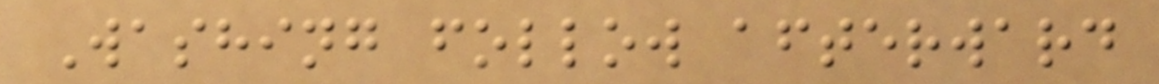Washing follow afterward
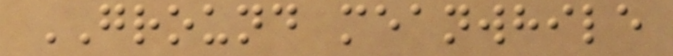GROUND meanwhile
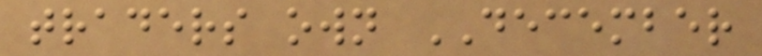traders own DECEMBER
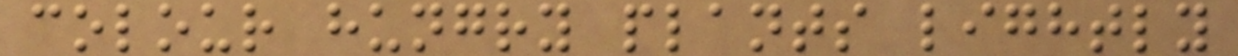colour hungry plants lightly
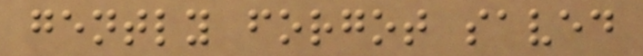gently forgot saved
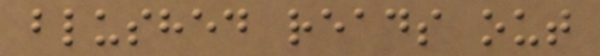blushed reads out
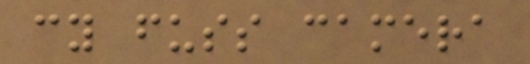cy fuss camera
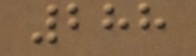288
